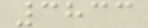3833
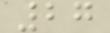27
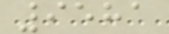9581
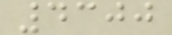4300
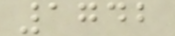1742
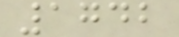1742
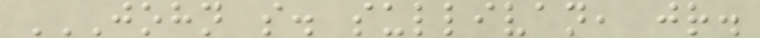JOHN S. SULLIVAN, JR.
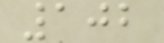102
